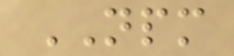NPM
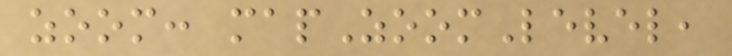zoom: mapZoomLevel,
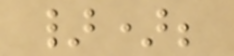});
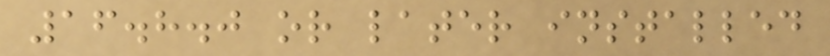16.8.0 or later installed
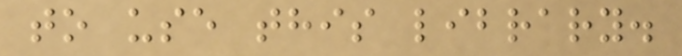to use this library.
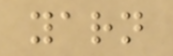yarn
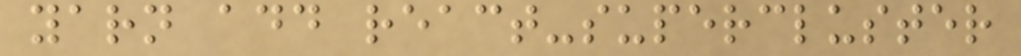yarn add react-supercluster
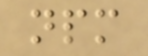npm
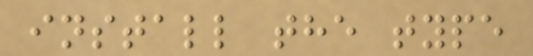install the type
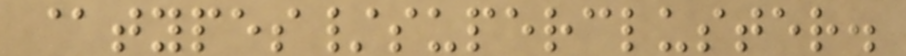@types/supercluster.
